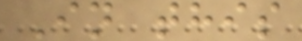In this
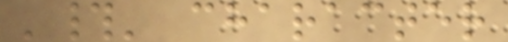'#' character
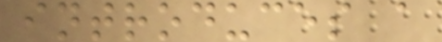introduces a
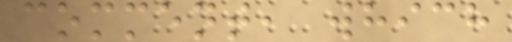comment, which
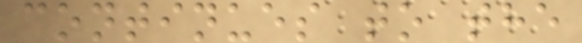continues to the
